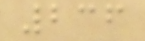236
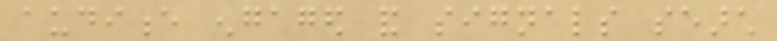audience engaged and signals search
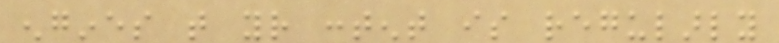engines that your content is regularly
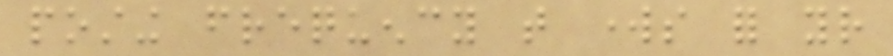posting frequency that works for your
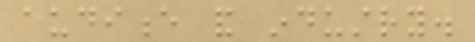audience and industry.
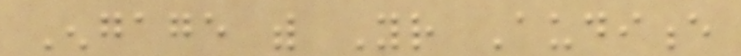Engage with Your Audience
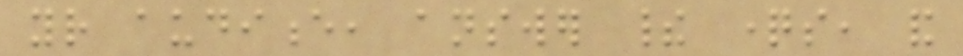your audience, answer their questions, and
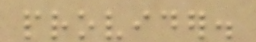provider.
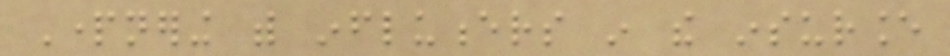Partnering with influencers in the insurance
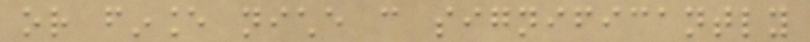or finance niche can significantly
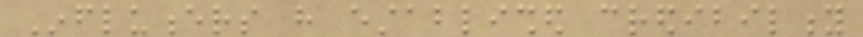Influencers have established credibility
